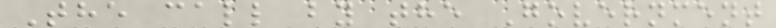The call by the Government
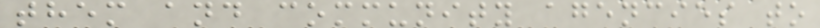them and community agencies to
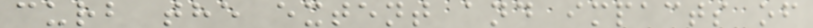curb the extent and impacts of
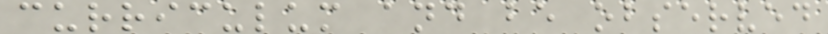curriculum and be observed
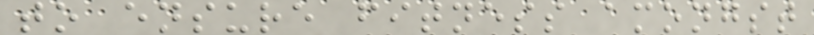to ensure fitness amongst
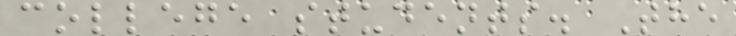college students. The
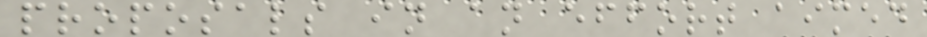proposals in an effort aimed
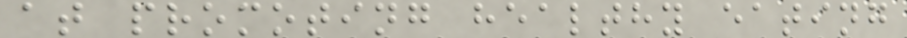at promoting healthy eating
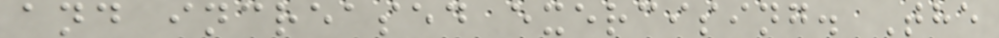and increased exercising. The
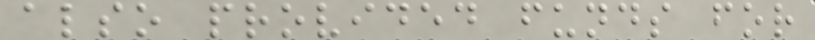also provided funds for
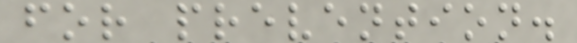for prevention.
